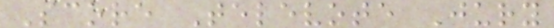Score Televote Jury
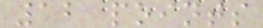12 points
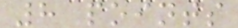8 points
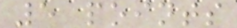5 points
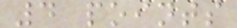4 points
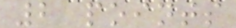2 points
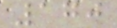170
